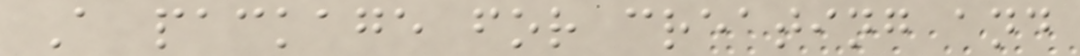A package for creating and
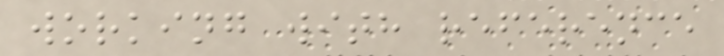working with reference
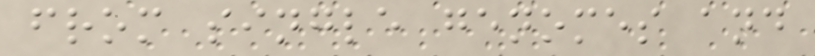from single genomes and
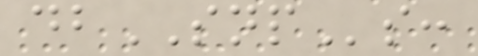dbSNPs:
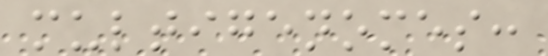multigenomes:
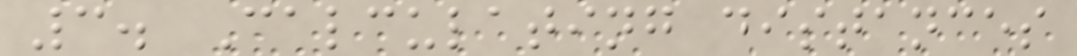3. Calculating distances
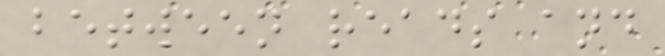between reads and
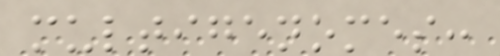multigenomes:
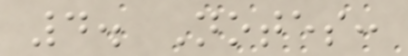4. Notes:
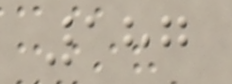187
